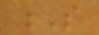S
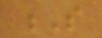S
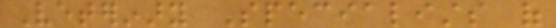Veterinary Specialists of
